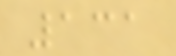131
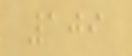109
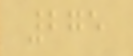275
